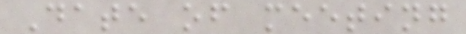Date of meeting
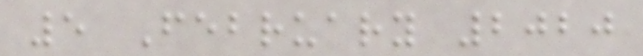5 February 2020
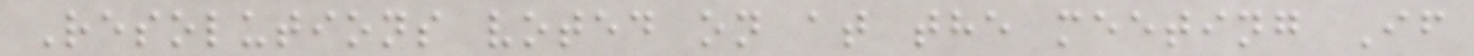Resolutions voted on at the meeting If
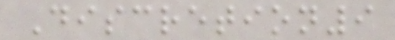Discretion9
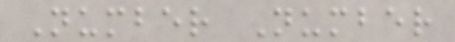Number Number
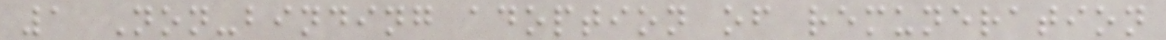1 Non-binding adoption of remuneration
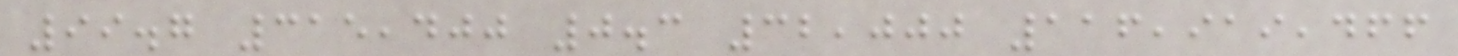99.7 315,400 0.3 32,000 116,919,466
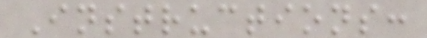Instructions:
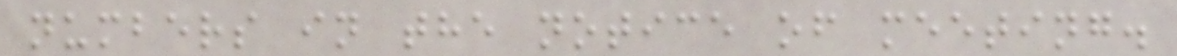numbers in the notice of meeting.
